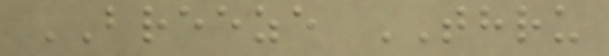BREEZE THRU
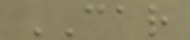CAR
